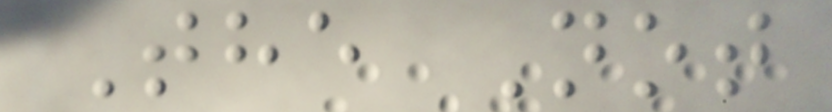The Not
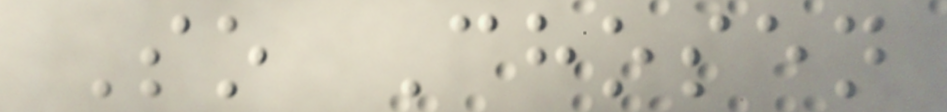So Chosen
